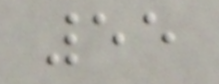55
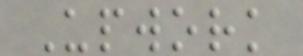Upwork
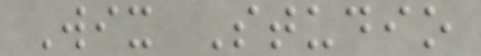Wix Studio
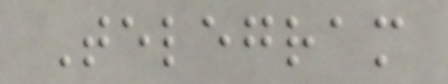Telegram
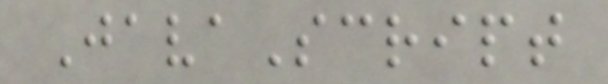JavaScript
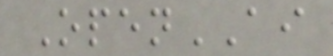OpenAI
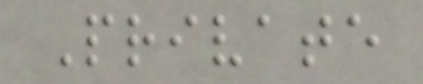Private
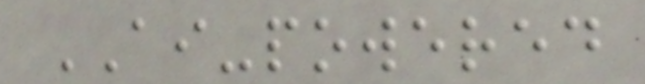AI-powered
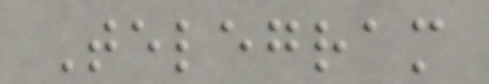Telegram
